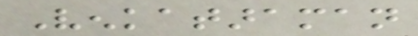Venkataraman
